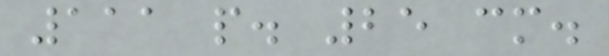111 p. 25 cm.
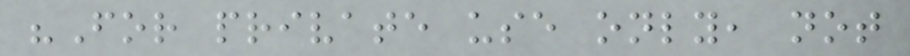"For private use only, not
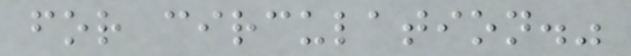for circulation."
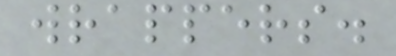wrappers.
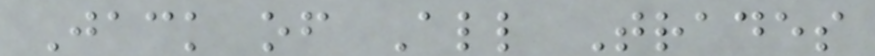Jack of All Trades
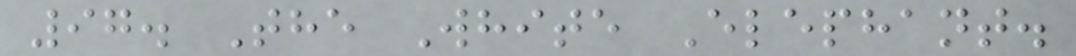97. The White Elephant.
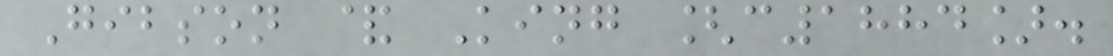Gibson & King [c1884].
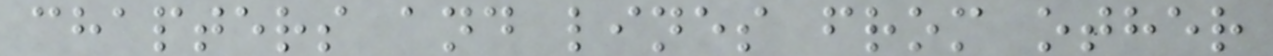chapters and lines from other
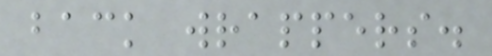back wrappers.
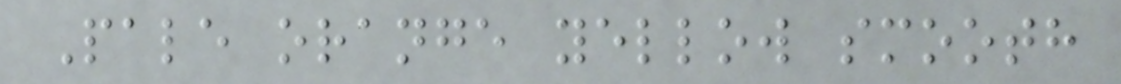Pale orange yellow smooth
